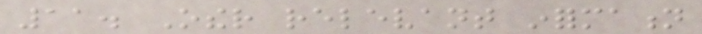11. Other relevant information
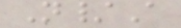N/A
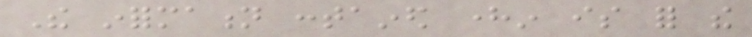The information contained herein is for the
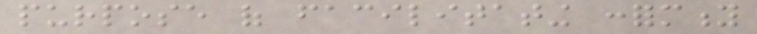purpose of facilitating conformity
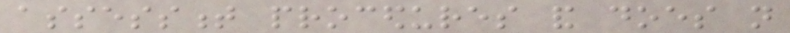assessment procedures and does not
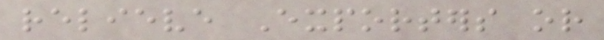relieve Exporters or
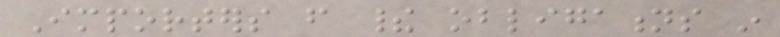Importers from their obligations in
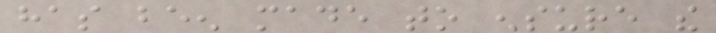has been made to ensure the
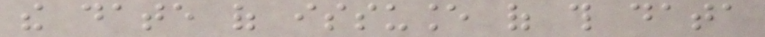the date of issuance of this data
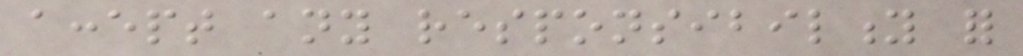accept any responsibility for
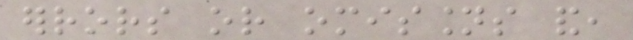errors or omissions and,
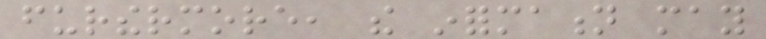furthermore, the information may
